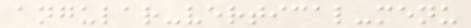angular-vertical-menu
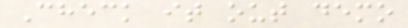Check it out demo
